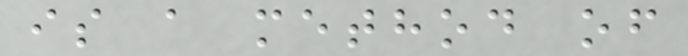is a method of
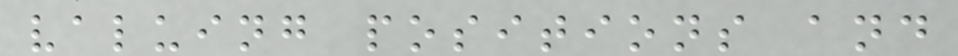valuing positions and
